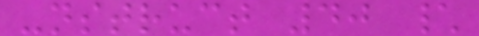-nstruct 40 \
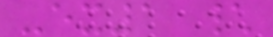-ex1 \
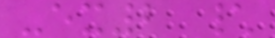-ex2 \
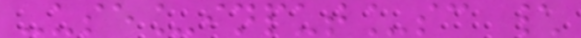-use_input_sc \
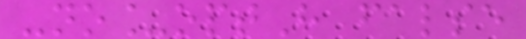-no_optH false
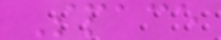Space
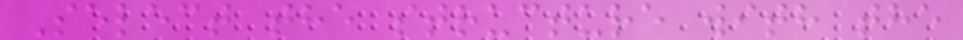Select the structure with the
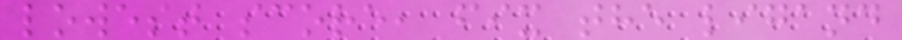lowest score, fix the ligand
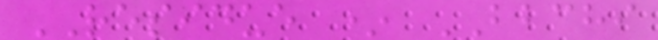RESIDUE * BBCHI
